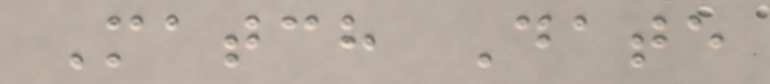Match Date
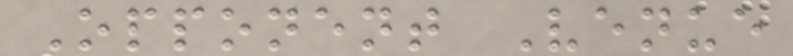Opponent Venue
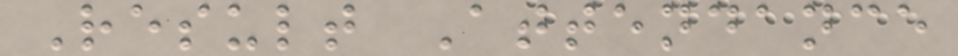Result Attendance
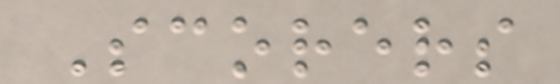Scorers
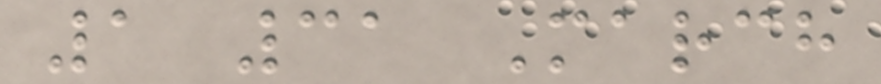1 31 March
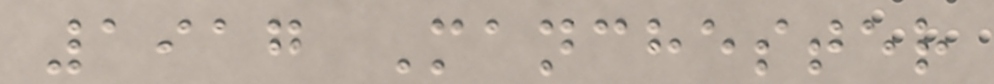1917 Manchester
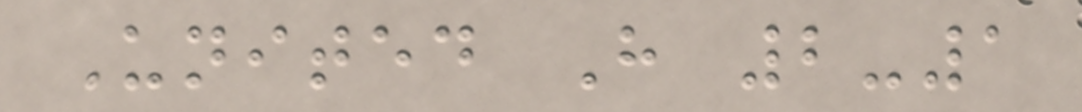United H 2-1
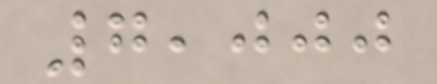7,000
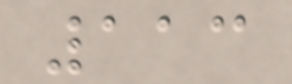113
